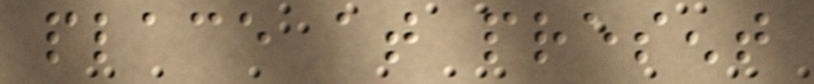place at present
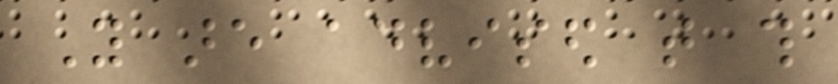You are advised that this
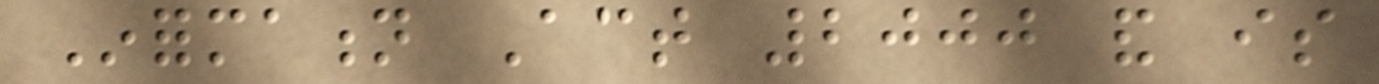Information Act 2000 and is
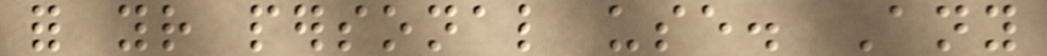for your personal use. Any
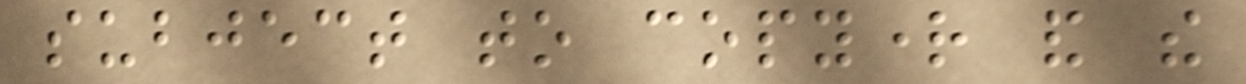subject to copyright and the
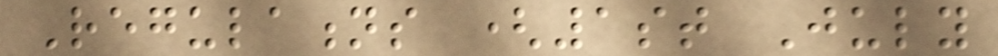Regulations (1st July
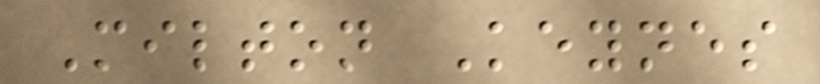Milton Keynes
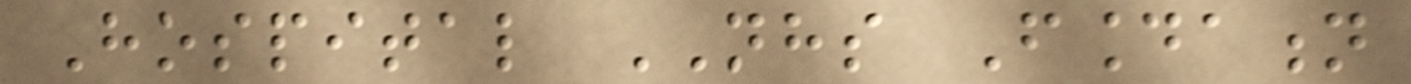Hospital NHS Foundation
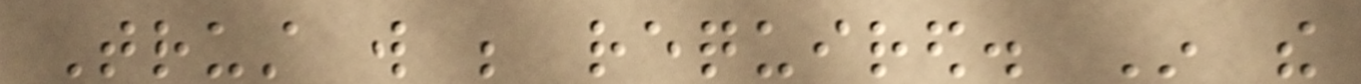Trust will be required. In the
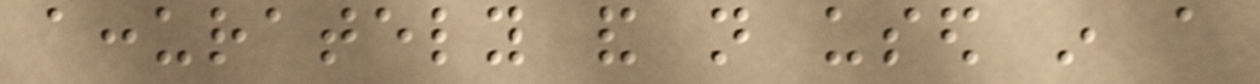accurately and not used in a
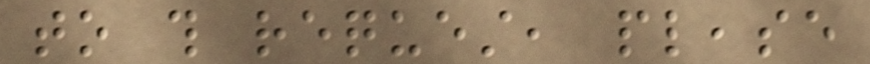to this request, please
